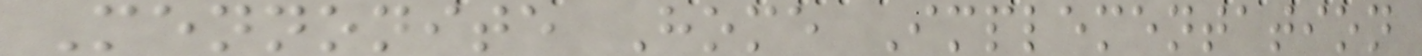Mennonite Home Implementation
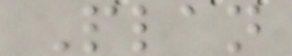Plan
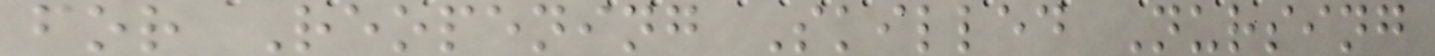for Reopening Skilled Nursing
